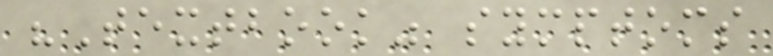"Textbook" symptoms
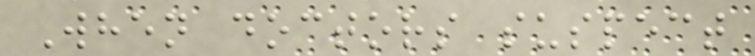When doctors suspect
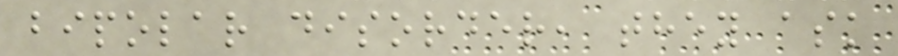bipolar disorder, they ask
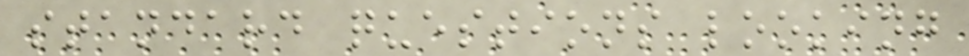standard questions looking
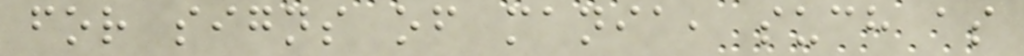for signs of mania, such as
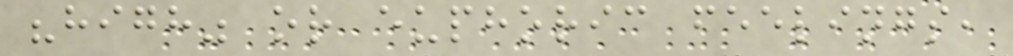"high" or euphoric feelings,
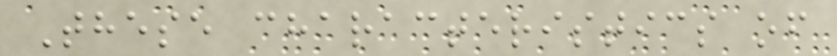These characteristics of
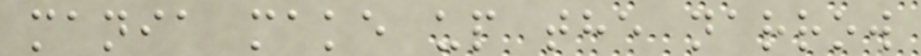mania make up the narrow
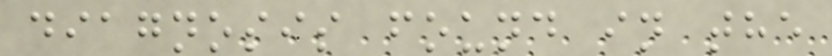diagnosis found in the
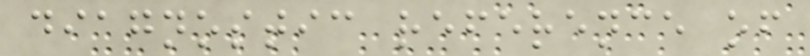diagnostic reference of
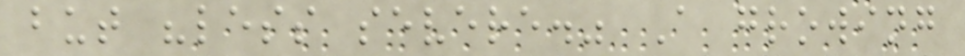but "less severe." A growing
